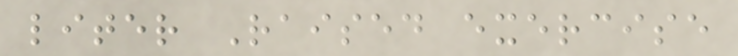liter Raised exercise
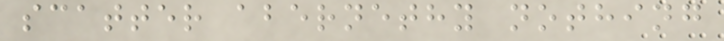scatter abernethy nothing
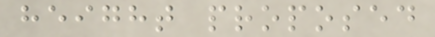height proposed
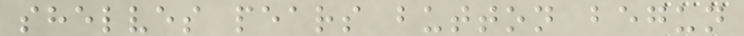shelves pears button begun
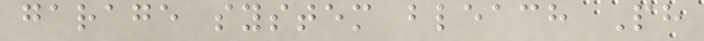garage system bleach Ph
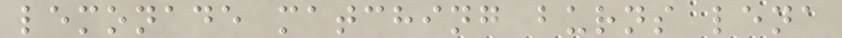lemonade matching burns lena
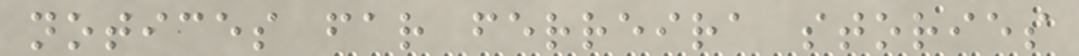notices far ferreira stories
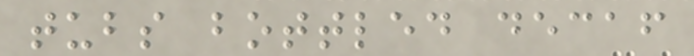tubs bottled decaf
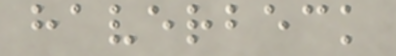haverbeck
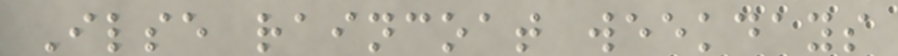Ilse raincoat weekdays
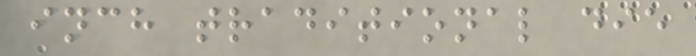inch traditional die
